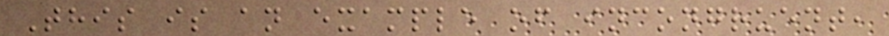This is an example of incongruent,
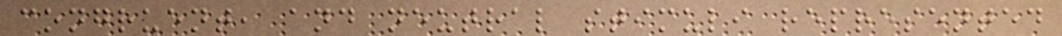congruent, and neutral stimuli represented
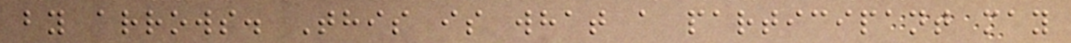by arrows. This is what a participant may
